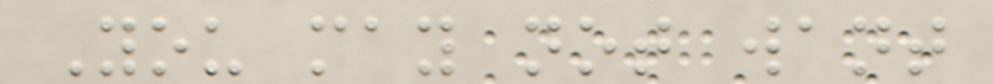You may not want
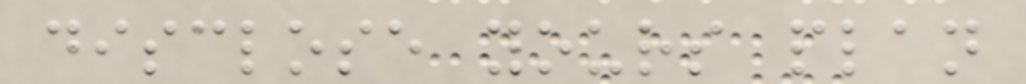disclose yours plan
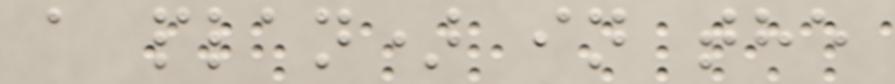a plan) in the
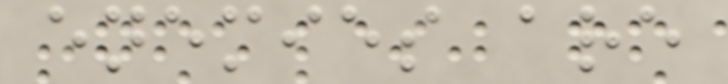enemies are
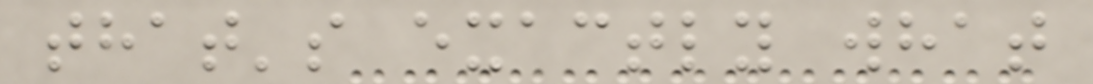that's exactly what
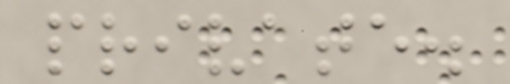private.
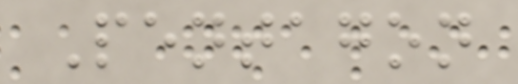Pentagon
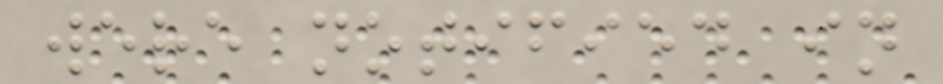were notified in
